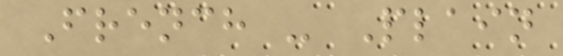French - Plain
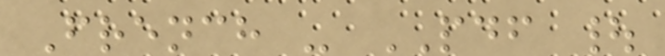French - PDF |
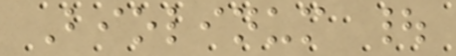Biolinum |
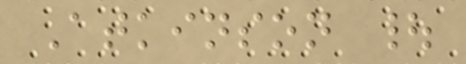Atkinson |
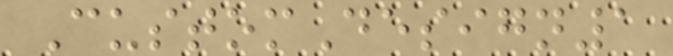CustomDesign1
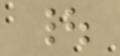|
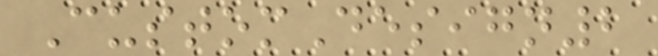CustomDesign2
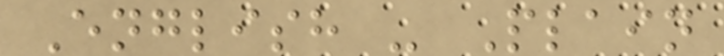English - Plain
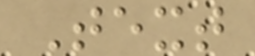Text
